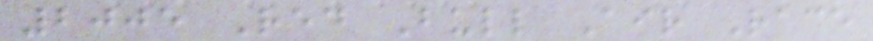2005 Red Bull Air Race
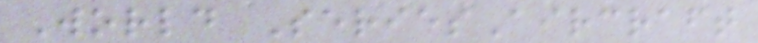World SeriesAircraft
